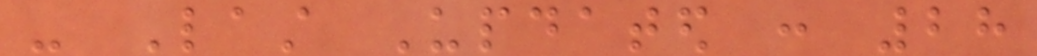- Last Updated : 28
